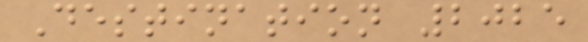Destination 2025
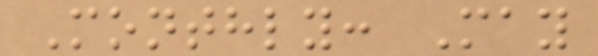Monthly: May
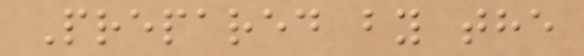Prepared by the
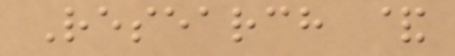Research &
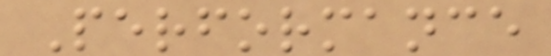Performance
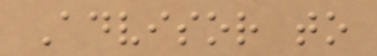Advisor to
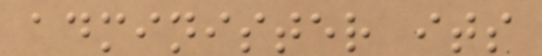administer its
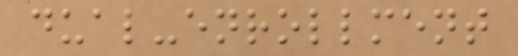dual-enrollment
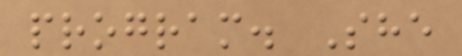program. She
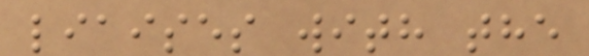liaises with the
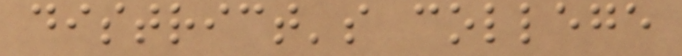district's college
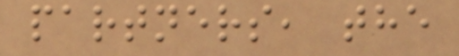partners, the
